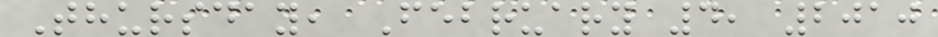Thursday, February 4, 2010
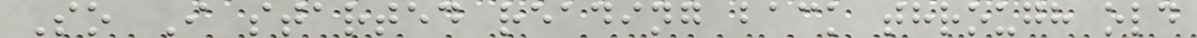So I started reading back through old
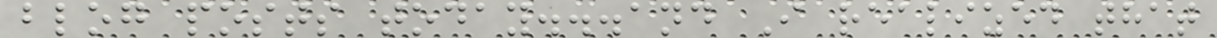blog posts today...and I realized that
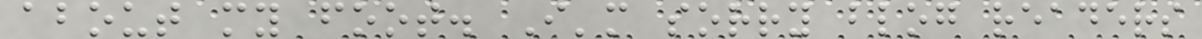about my foot. I'm sorry blog readers
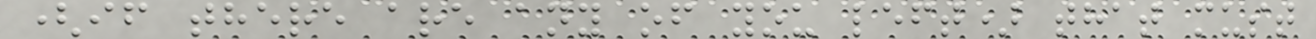(if there are any of you left) that must
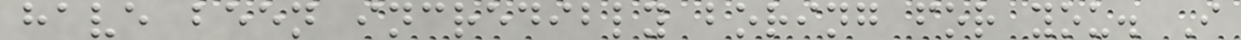have been incredibly boring for you. I
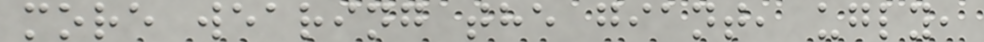more wearing the giant, ugly,
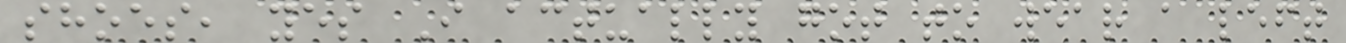shoes, yes I actually got to wear a left
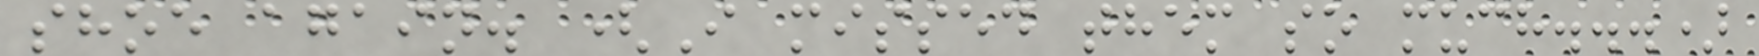shoe again. (I missed them so much...)
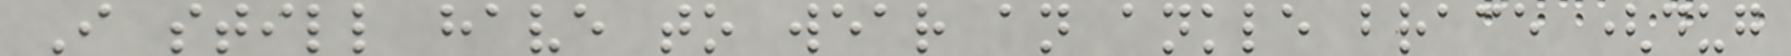I still have to wear an ankle brace (dug
